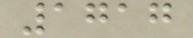1717
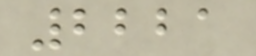2221
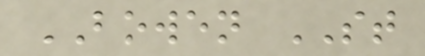BOWEN ST
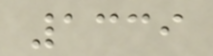1339
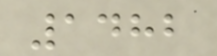1482
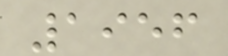1956
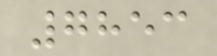7853
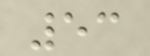53
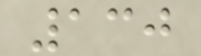130
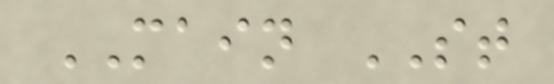MAIN ST
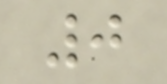0
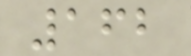162
